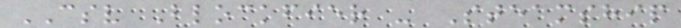CSV Blockfier - Steamship
